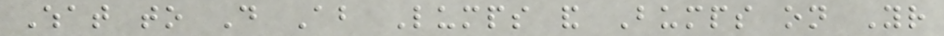What to Do About Lumps and Bumps on Your
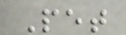Pet
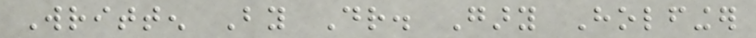Written By Dr. Gary Holfinger
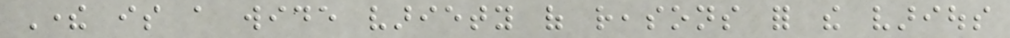There is a wide variety of reasons for the various
